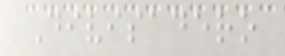Divisadero
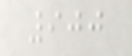900
